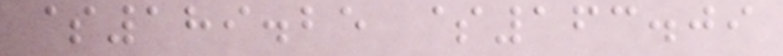$189.25 $163.09
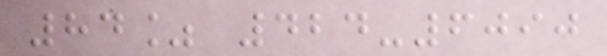84% 424-6090
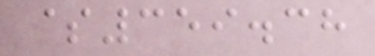$359.38
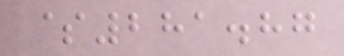$281.87
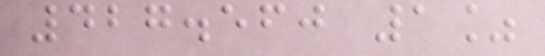427.560 1%
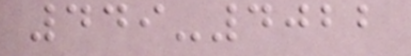449-4022
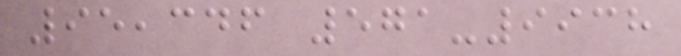95,346 571-9938
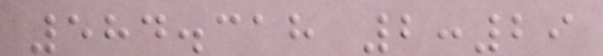584.318 2:29
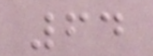64
